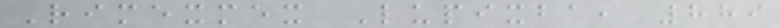Rimexmex Lupixba, 889
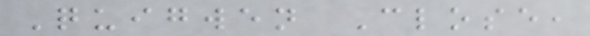Quigwen Close,
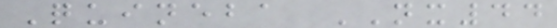Quineba NX44
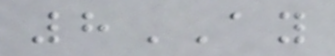8AY
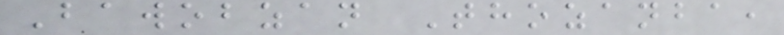Bawobzan Thozanba,
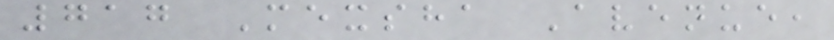717 Mexsha Avenue,
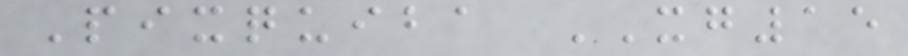Pixquiba XG15
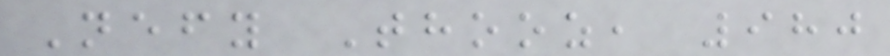Nefy Thooz, 980
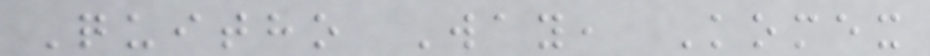Quitho Way, Komex
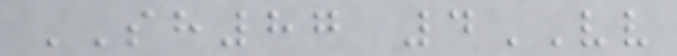SH87 4VV
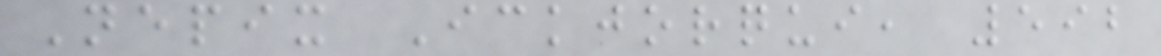Nepix Ickjorqui, 592
